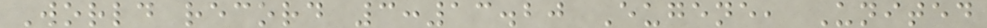World record 3:13.20 Eugene, United
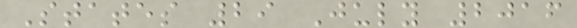States 29 July 2016
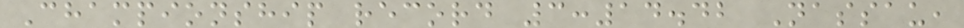Championship record 3:14.42 Nassau,
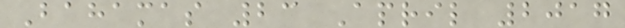Bahamas 23 April 2017
